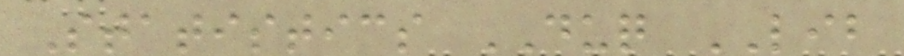Statistics DUQ LIB
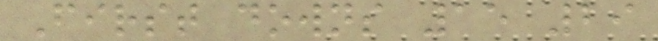First downs 15 29
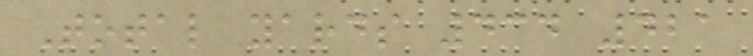Total yards 434 421
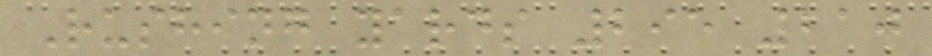Rushing yards 295 210
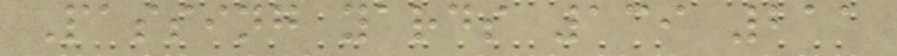Passing yards 139 211
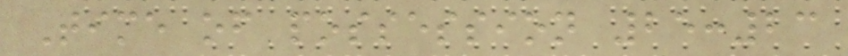Time of possession 25:23
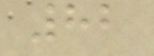82
